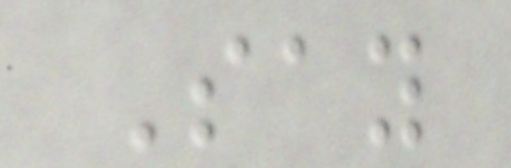Say
